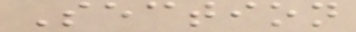Section
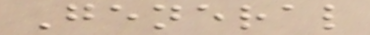General
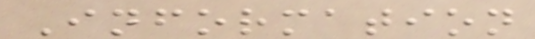Information
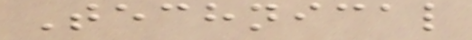Technical
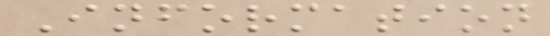Information
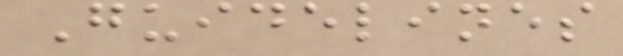Guidelines
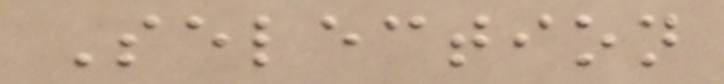Selection
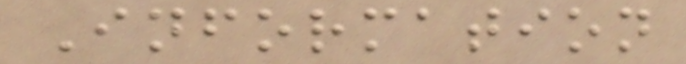Information
